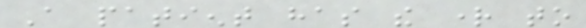A patient has the right to
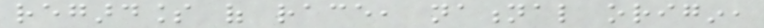regardless of race, national origin,
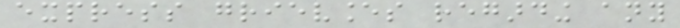express grievances regarding any
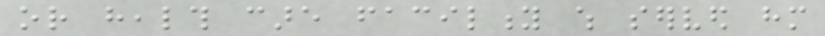or health care facility which served him
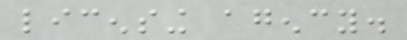licensing agency.
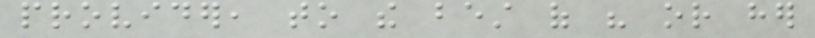provider, to the best of his or her
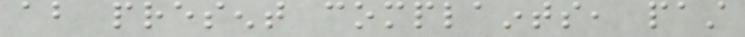about present complaints, past
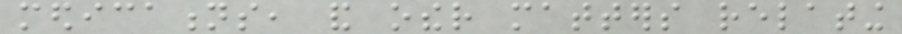medications, and other matters relating
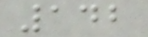142
